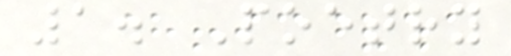1. Poetry
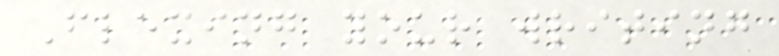Flexing your writing
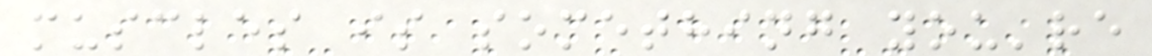muscles is something you're
